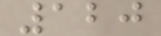120
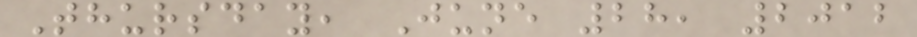Thursday, June 28, 2012
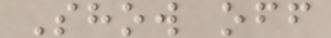Show off
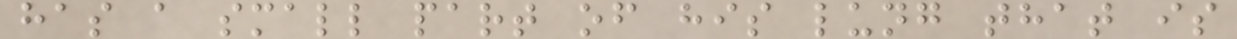has a small part of his lung that is
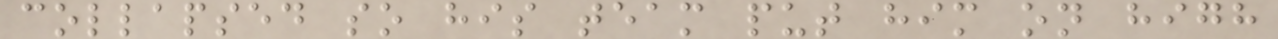collapsed so his team put him on high
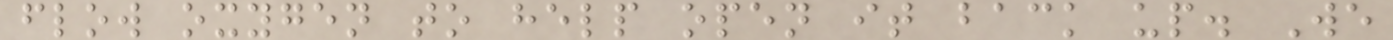flow oxygen to help open it back up. We
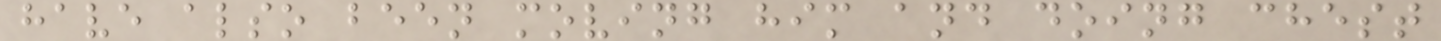have also been moving him and doing chest
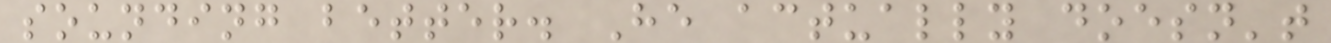sounding better. He actually doesn't
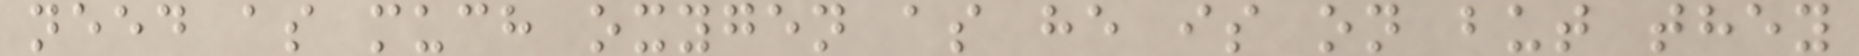need as much oxygen as he is on but they
